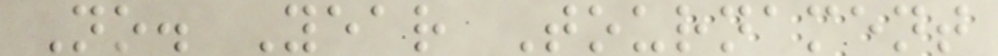No. Year Tournament
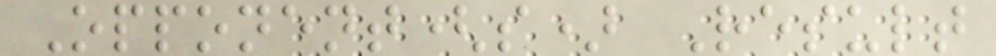Opponent(s) Result
